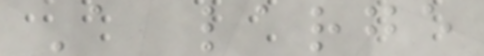A large
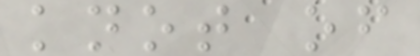knot of
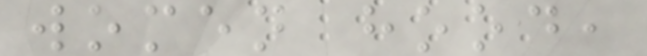women hood,
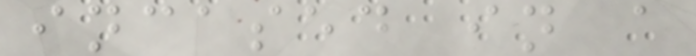incased in a
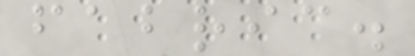fabric.
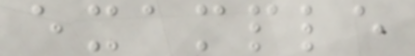example
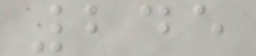245
